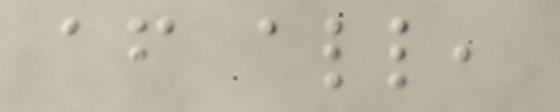after all,
